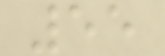55
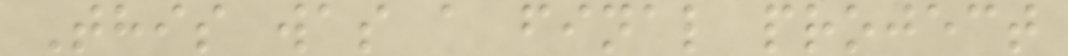This was a final project
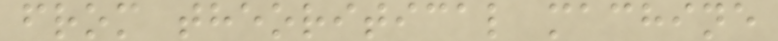from theoritical machine
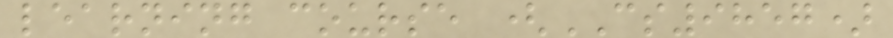learning course (CS9857)
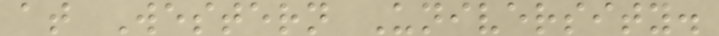at Western University.
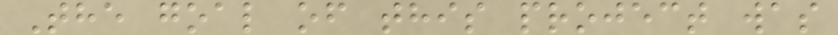The goal of this project was
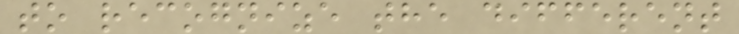to recognize the different
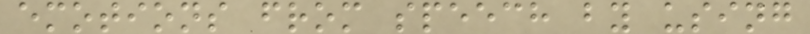emotions from speech by using
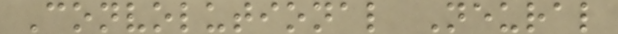Convolutional Neural
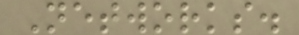Networks.
